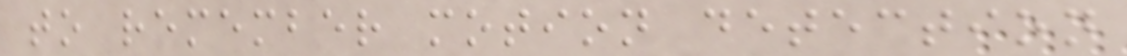to remember motion detection
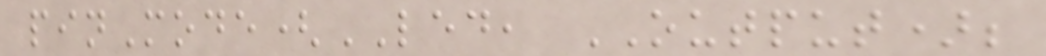pinMode(LED, OUTPUT);
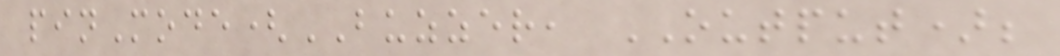pinMode(BUZZER, OUTPUT);
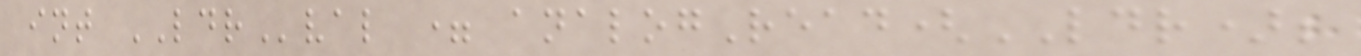int LDRval = analogRead(LDR);
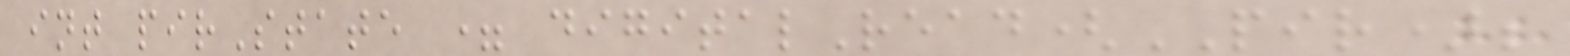int pirState = digitalRead(PIR);
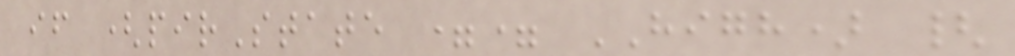if (pirState == HIGH) {
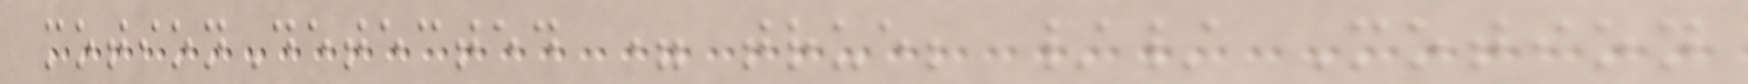motionDetected = true; // Motion
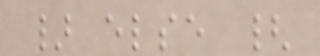} else {
